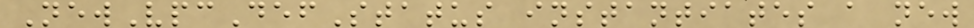NewVpcDefStatus instantiates a new
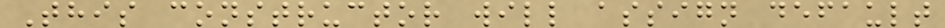This constructor will assign default
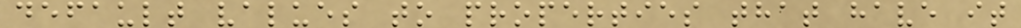default values to properties that have it
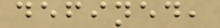defined,
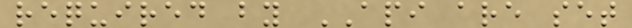required by API are set
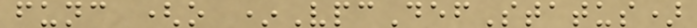func (o *VpcDefStatus)
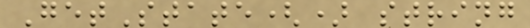GetState() string
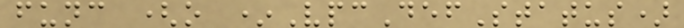func (o *VpcDefStatus)
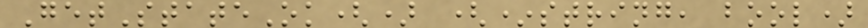GetStateOk() (*string, bool)
